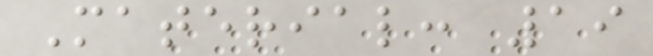Material: 19
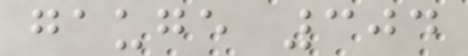gauge 304
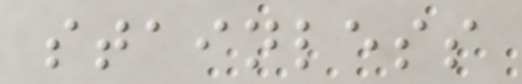stainless
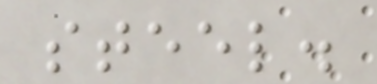steel.
